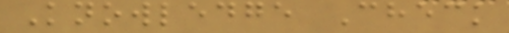Knowledge Check
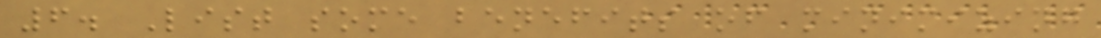6. List some benefits of minimizing
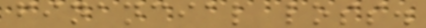financial loss.
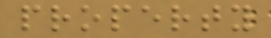property
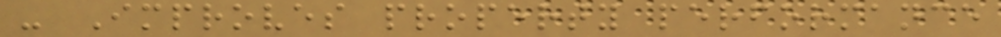- Improves property performance
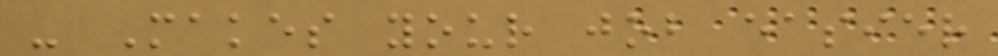- Makes your job easier
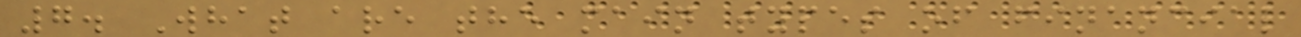7. What are the main types of financial
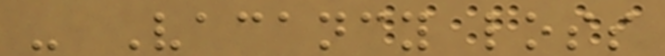- Vacancy loss
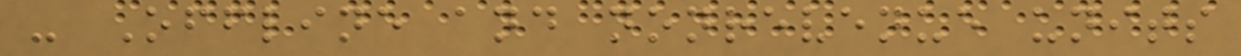- Offline and nonrevenue units
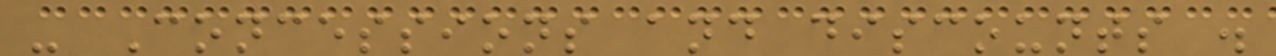- Concessions and discounts .
